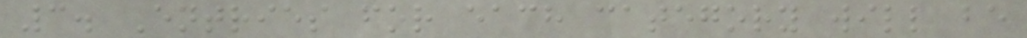3. Entries for each category will be
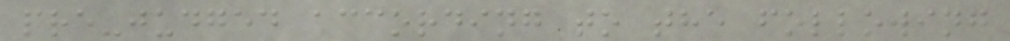pre-judged according to the following
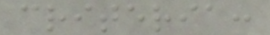criteria:
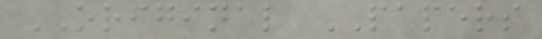ORIGINAL PAPERS
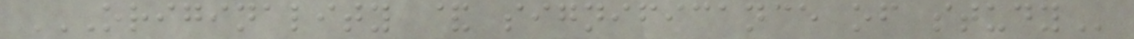ORIGINALITY & SIGNIFICANCE OF STUDY
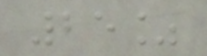25%
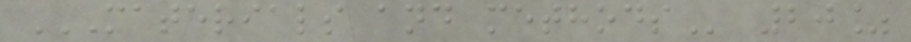MATERIALS AND METHODS 20%
